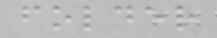folder
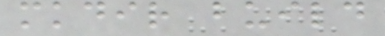mkdir build
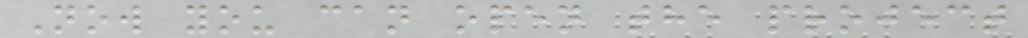Now you can open the project
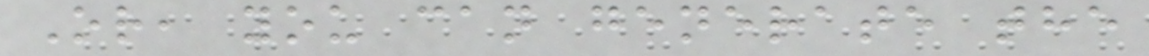Or, you can generate the
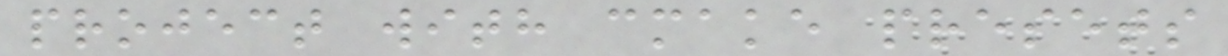project with cmake presets
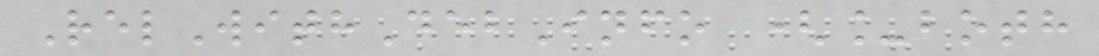RelWithDebInfo (_both
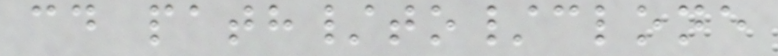cd path/to/clone
